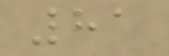81
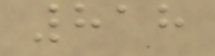818
